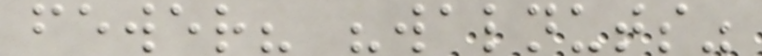fewer? "walnuts"
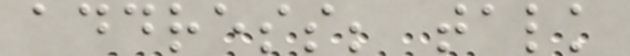address; talk
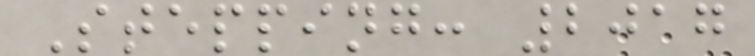Stepping: 2017
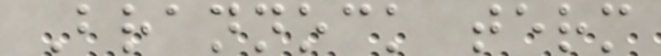Brannock term
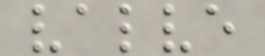valve
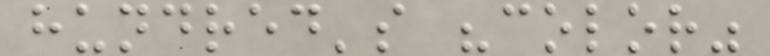hundred's "color"
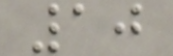10
